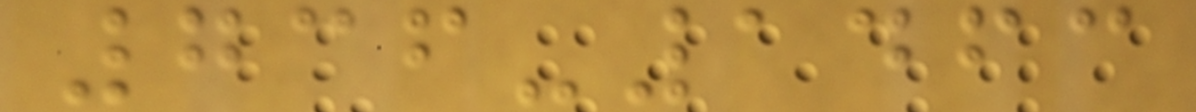736-1463
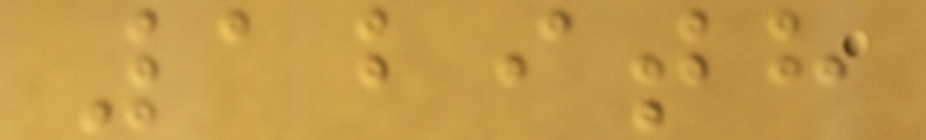129th
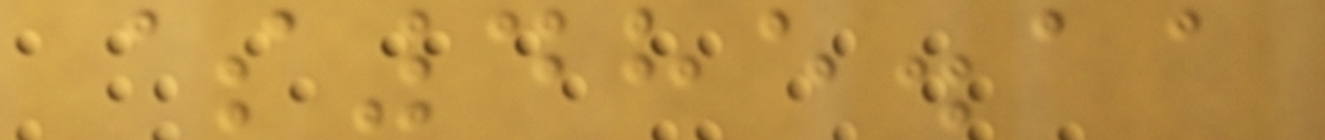$485.11
